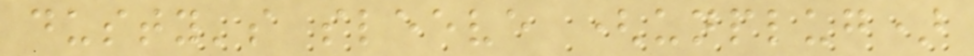dusty's sleeve (unplug)
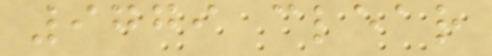9779 clear
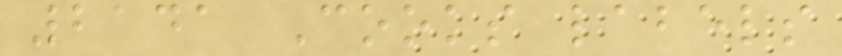2141 Cooks labels
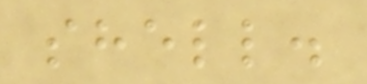shell.
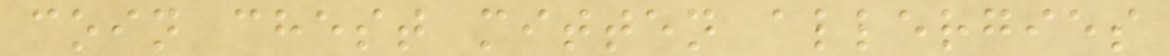coin chest mitten allergies
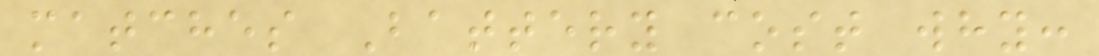matches Battery cost why:
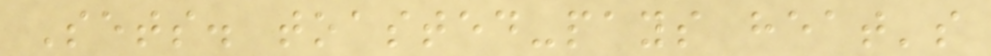Sets. toasted-pays heat's
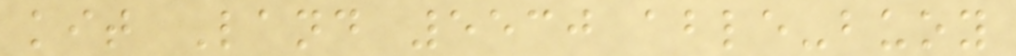kit Land 5530 able-buoy
